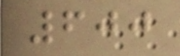600
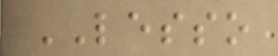LESSO
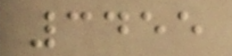3455
